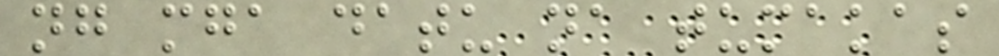ng mga datu na tumakas
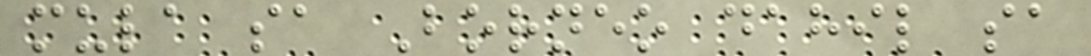mula sa Borneo dahil sa
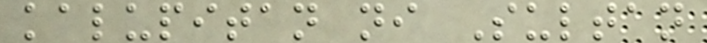kalupitan ni Sultan
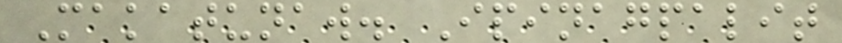Makatunaw. Ipinagpalit
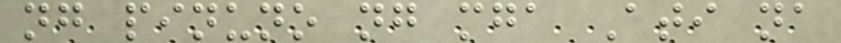ng pinuno ng mga Ati na
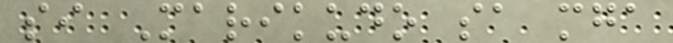si Marikudo sa mga
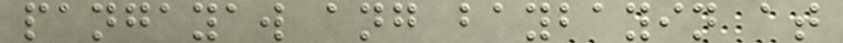pangayaw ang baybayin at
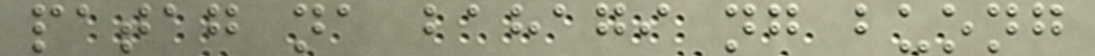patag na bahagi ng buong
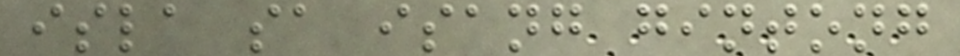isla sa isang gintong
